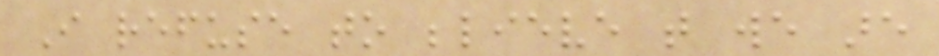I refuse to believe that we are
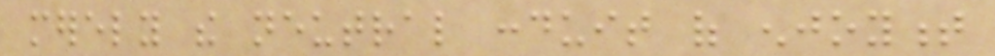merely the neutral conduit of enjoyment
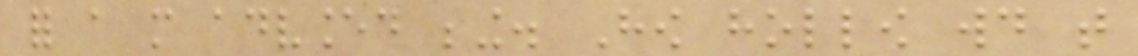for a more advanced being. How hollow would that
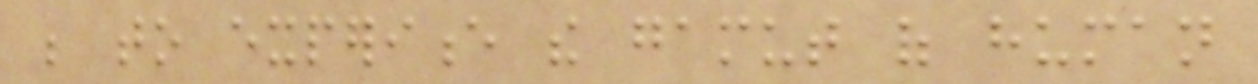be to experience the gamut of human
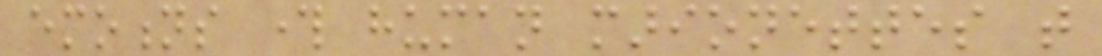emotions through human marionettes that
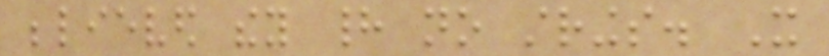believed they had no strings. It
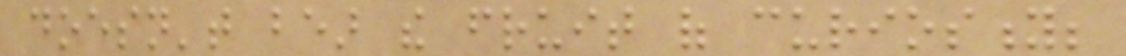doesn't bear the fruit of curiosity;
